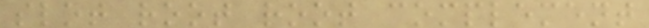slot root root complement
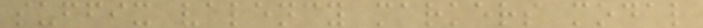suffix valency markers modal
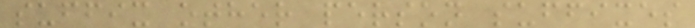suffix other person suffixes
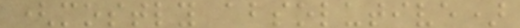(mostly absolutive)
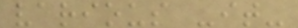various -it-
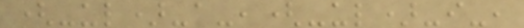(-ul)-a-,(-ul)-i-,
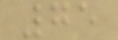75
